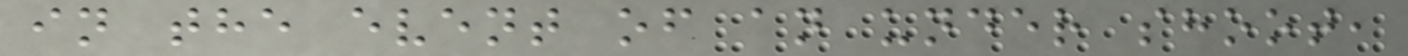in the event of an under shoot,
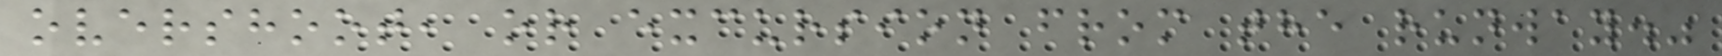overshoot, or excursion from the runway."
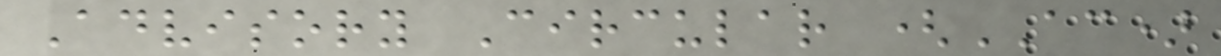Advisory Circular (AC)
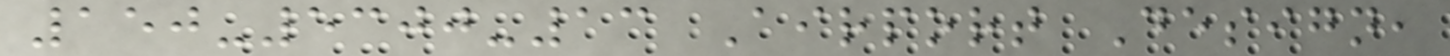150-5300-13 Airport Design,
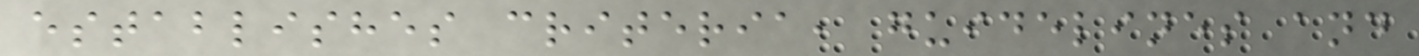establishes criteria, guidelines and
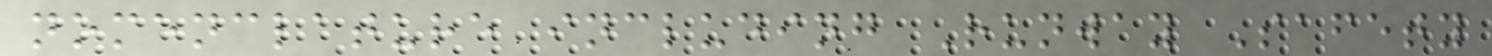nomenclature including Runway Safety
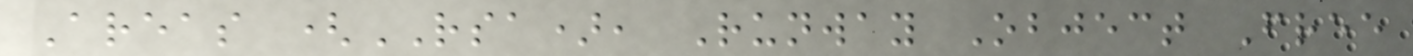Areas (RSA), Runway Object Free
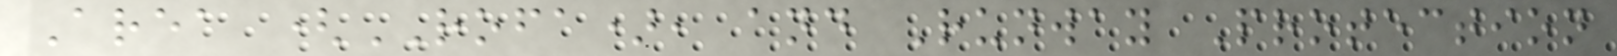Area (ROFA), and Runway Protection
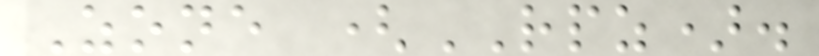Zone (RPZ).
